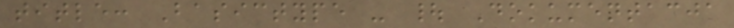title: Basictype - | Dokumentacja
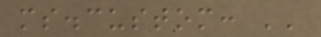ms.custom: ''
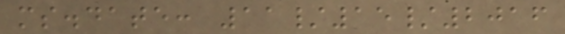ms.date: 11/15/2016
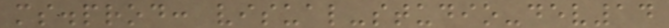ms.prod: visual-studio-dev14
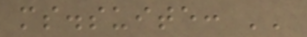ms.suite: ''
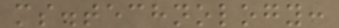ms.technology:
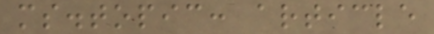ms.topic: article
